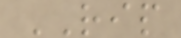RIP
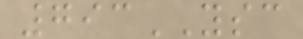793YSC
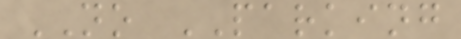NO PARKING
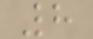8
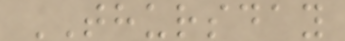THURSDAY
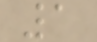1
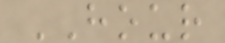HOUR
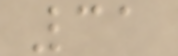31
